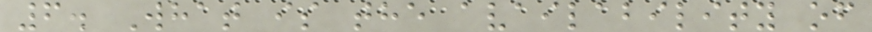6. What is the availability of
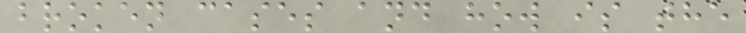broken cases and how is the
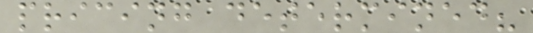pricing determined?
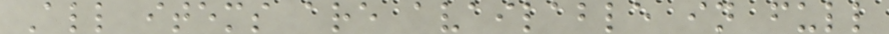All items are available in full
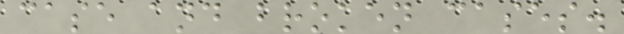case and broken cases.
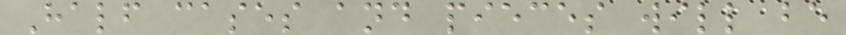Half cases and pieces will be
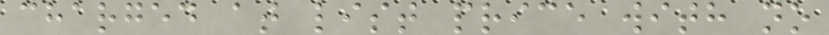charged at list price with no
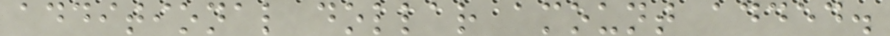additional dollar amount added.
